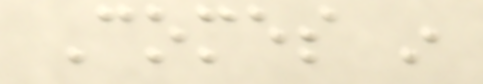Comes in
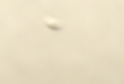a
